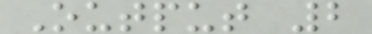Output 2
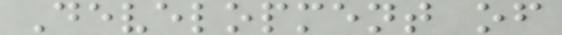Development of
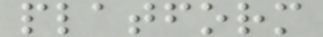platform
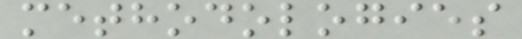methodologies
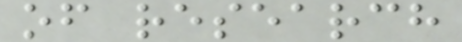of research
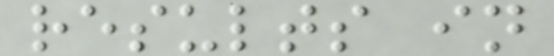results in
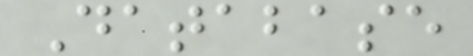Database
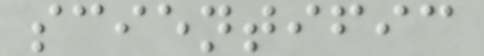scientific
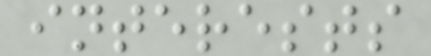interests
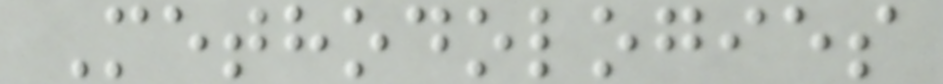Methodologies
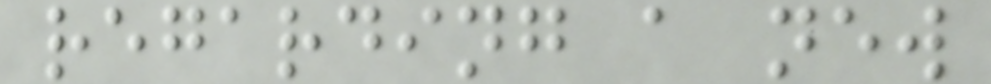regarding a new
